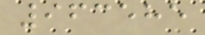963585
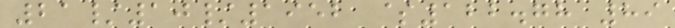21/10/1952 $122.78 89
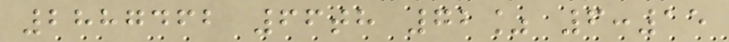2887462 66th 72% 6:15
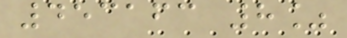453163 8%
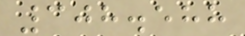308.588
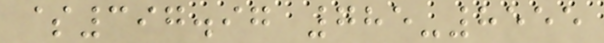$397.97 785-8555
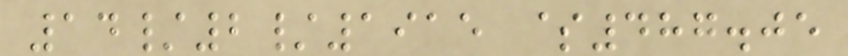14/2/1915 $487.05
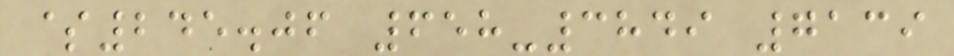$245.06 658-3849 7139
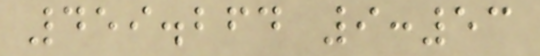459.264 9:53
